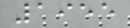1955
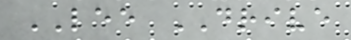LEE DRIVE
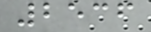2536
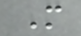M
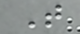T
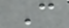C
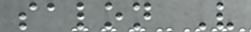salon V
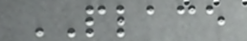PLACE
